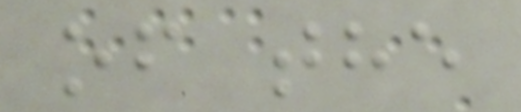of the
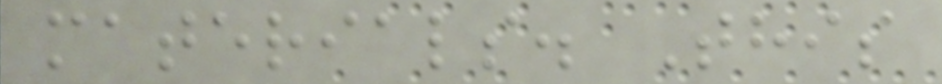materials. This
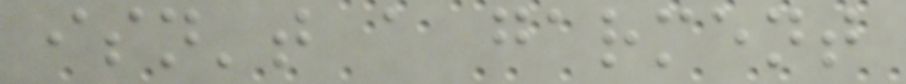isn't a garment
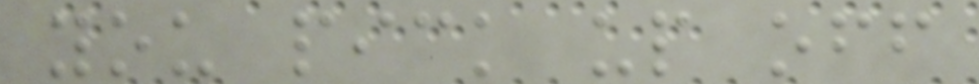you pick up off
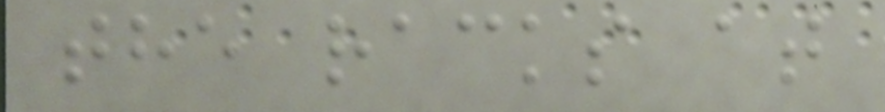the racks at
